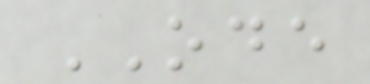ODE
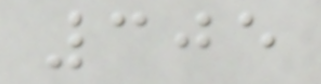305
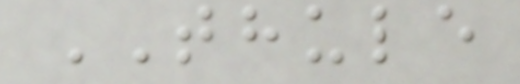THULE
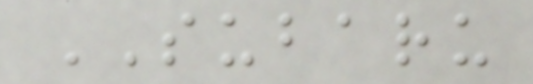SUBARU
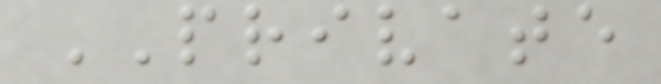PRIVATE
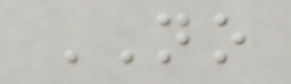NO
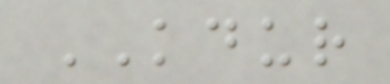KDUR
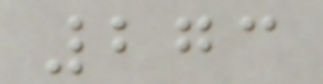273
